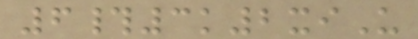6#3k2xiU
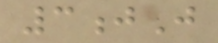3jJ
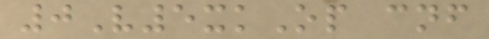0V5xkOp cnf
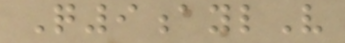Q9aylV
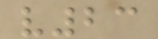v23
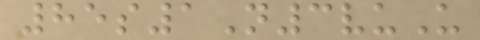85s1N3vuU
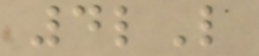4lL
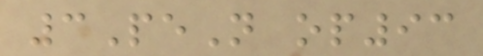3PeN op93
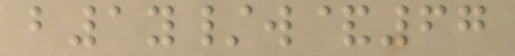b1y/w&67
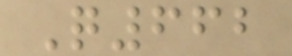Q662
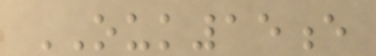OUK15e
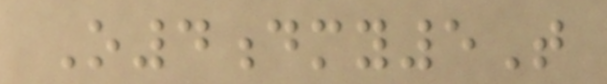O4dmy5T
